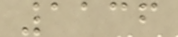1136
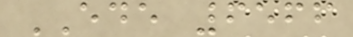EDE 6566
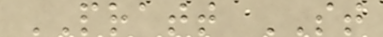PRATT ST
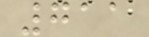711
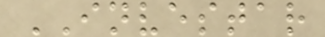INVESTAR
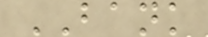BANK
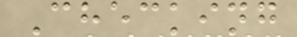Checking
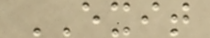EXIT
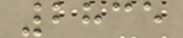2835
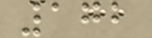172
